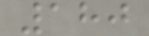180
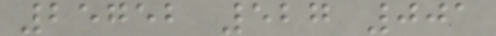25752 527 001
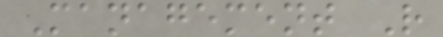Management R
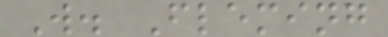W. Fleming
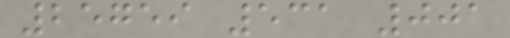25759 531 001
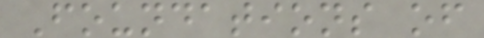Foundations of
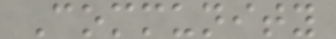Community
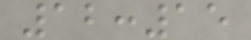12:15
